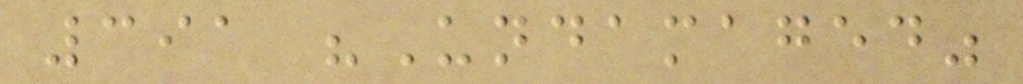391 "Undamaged"
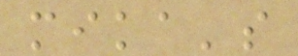mika's
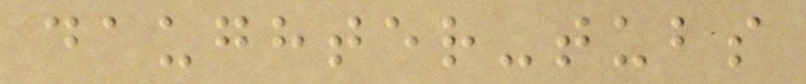daughter-tubs
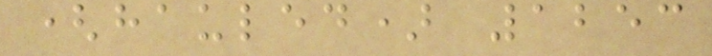(hauled) 1253
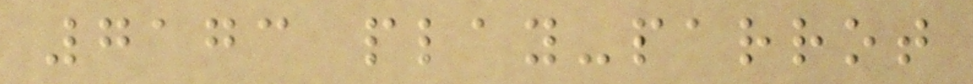7173 play-parrot
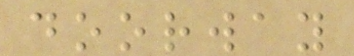doorway
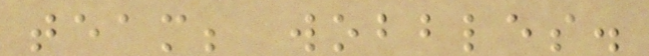team; wobbles.
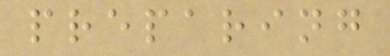preparing
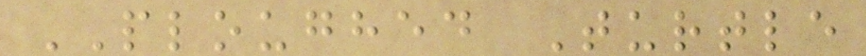PLOUGHED Turtle
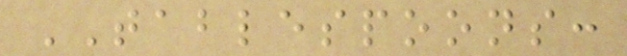TABLESPOONS:
